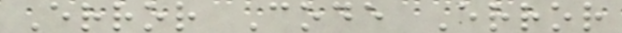Error Code Error
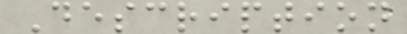Description
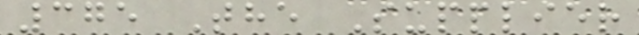375 The Supplier
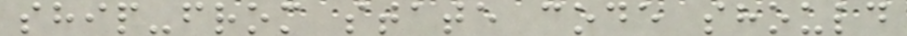ship-from state code should
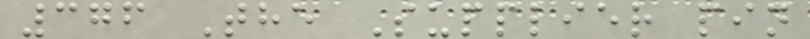376 The Supplier pin
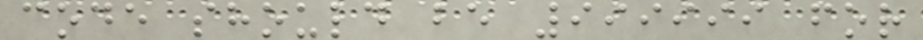code should be 999999 for
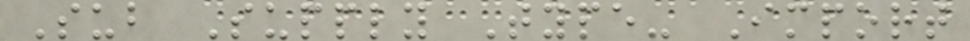Sub Supply Type- Import
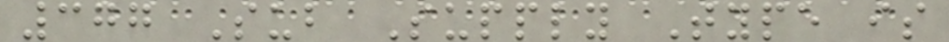377 Sub Supply Type is
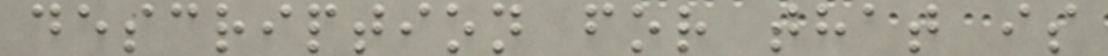description for that is
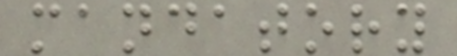mandatory
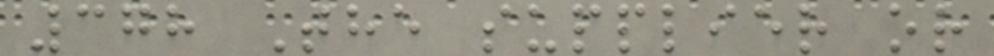378 The supplier or
